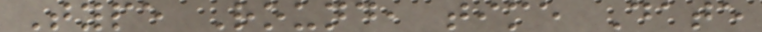Type Round, time Date
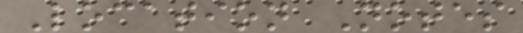Location Notes
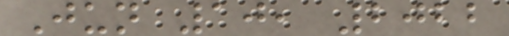Jun 10, 2022
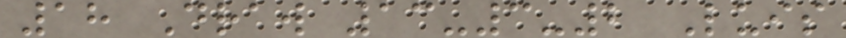18 Draw 13-3-2 Luis
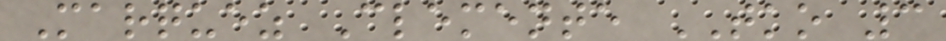Marquez Clemente TKO 3
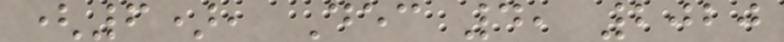(6), Dec 4, 2020
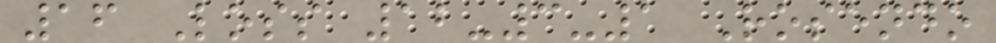16 Loss 12-3-1 Rosendo
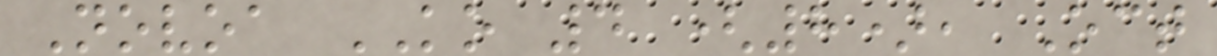Novoa KO 4 (8), Oct
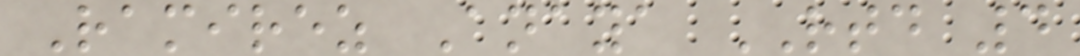Ramirez Anaya RTD 4
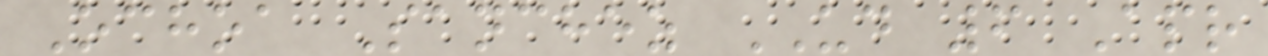Ochoa Sanchez UD 6 Apr
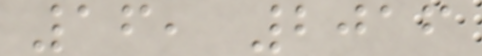16, 2016
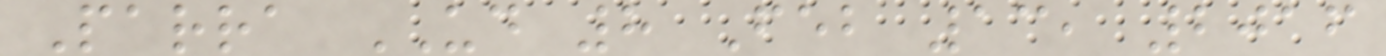Parra UD 8 Feb 13, 2016
